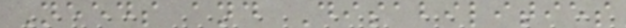Needs and Disabilities
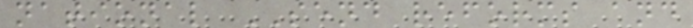national SEND reforms and
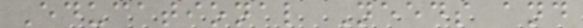Educational Needs and
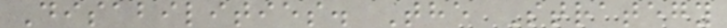Disabilities. The Strategy
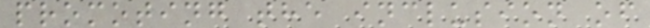promoting the inclusion of
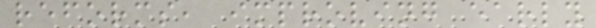reforms, improving early
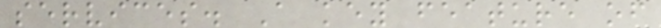services. A key feature of
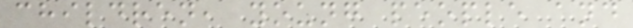children, young people and
